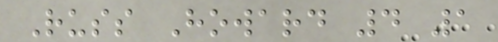Russ Howard 4 1
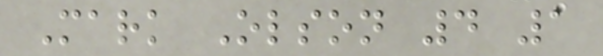Mark Olson 4 1
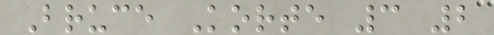Bruce Korte 3 2
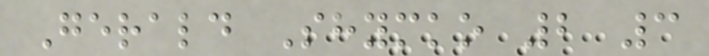Gerald Shymko 2 3
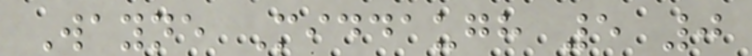Wayne Middaugh 5 0
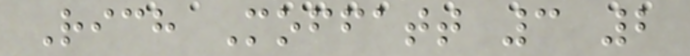Rich Moffatt 3 2
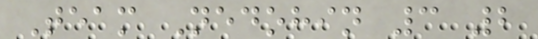Team Nedohin 3 2
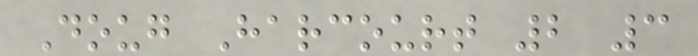Doug Harcourt 2 3
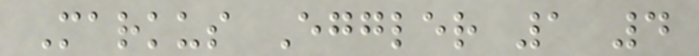Markus Eggler 1 4
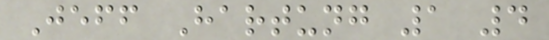Jeff Hartung 1 4
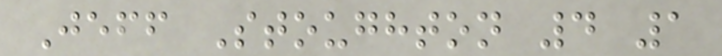Jeff Stoughton 4 1
